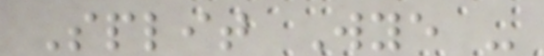Split Wye -
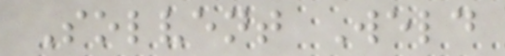Solvent Weld
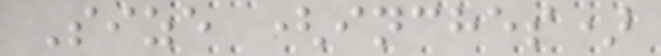Size (inches)
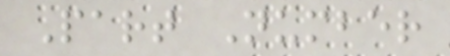Part Number
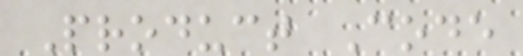Product Code
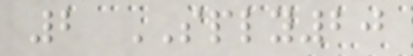2 SPLY20
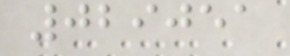029051
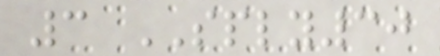3 SPLY30
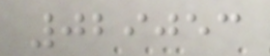029053
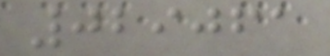029061
